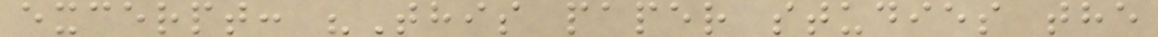excerpt: "This paper studies the
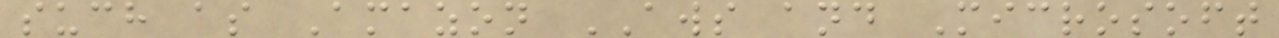such as Amazon AWS and Microsoft
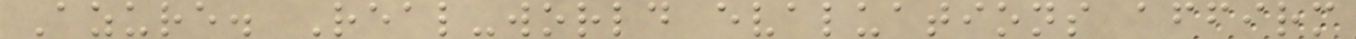Azure. Real-world evaluations affirm
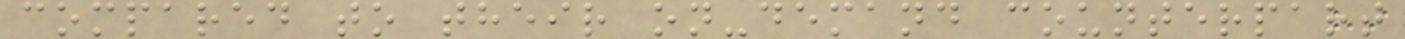compared to their on-demand counterpart
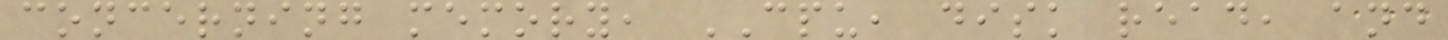concerning memory, CPU, disk read, and
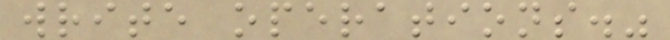write operations."
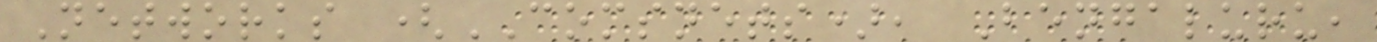Networks (COMSNETS), Bengaluru,
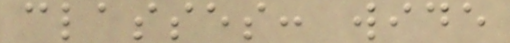classes: wide
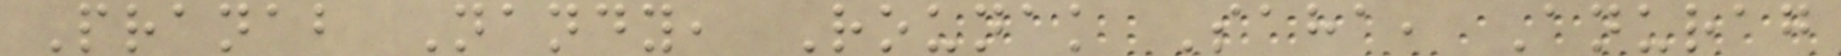Pranab Nandy, Rounak Saha, Anurag
